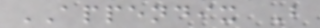APPENDIX B
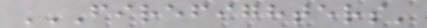FIREFIGHTERS'
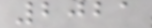2021
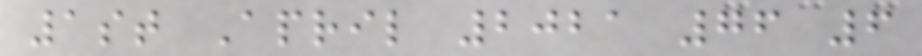1st April 2021 76 6
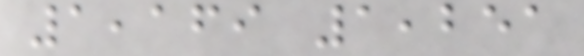1,169 1,251
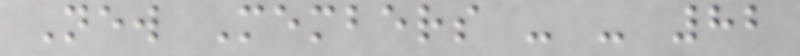New Members - - 82
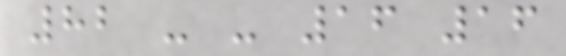82 - - 16 16
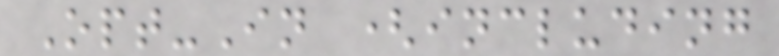Opt-In (including
